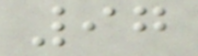97
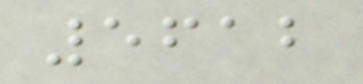5612
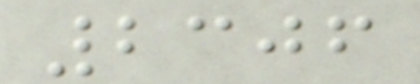2306
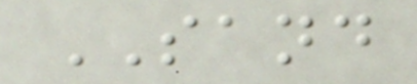SAND
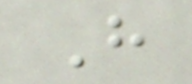H
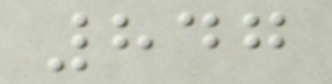847
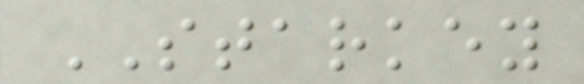STARKEY
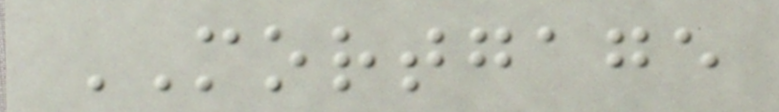MORTGAGE
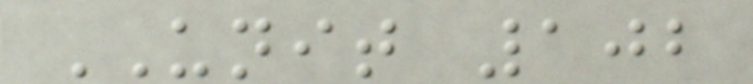UNIT 102
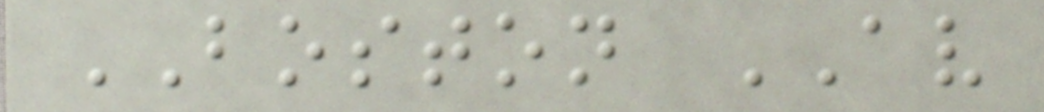BOSTON AV
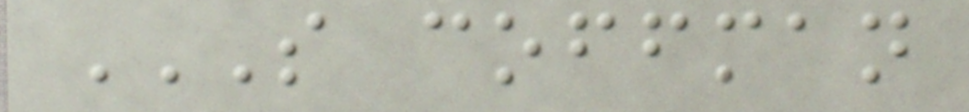S COFFMAN
